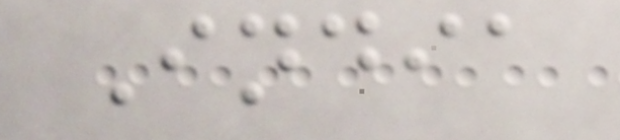India
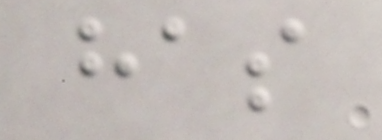has
